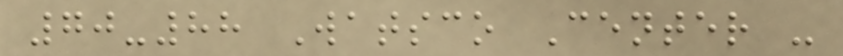70-88 Watsco Center -
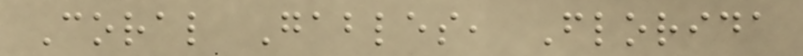Coral Gables, Florida
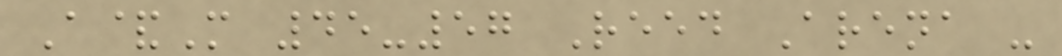A&M 45-57 Reed Arena -
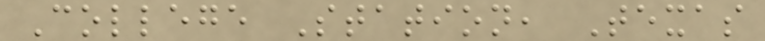College Station, Texas
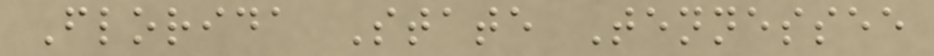Florida State Tennessee
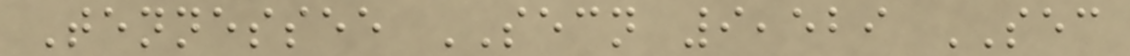Tennessee SECN 9,529 SEC
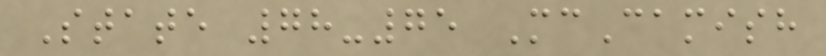State 78-75 McCamish
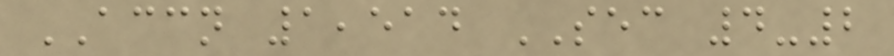ACCN 1,514 SEC 4-2
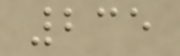235
